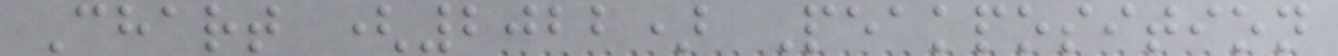Chart (2022) Peakposition
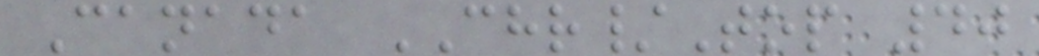Canada CHR/Top 40
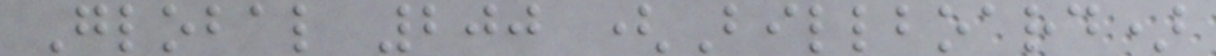Global 200 (Billboard)
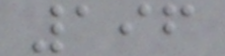196
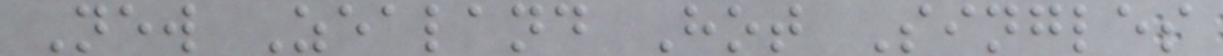New Zealand Hot Singles
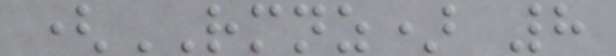(RMNZ) 8
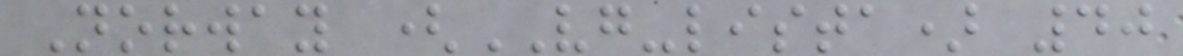Norway (VG-lista) 40
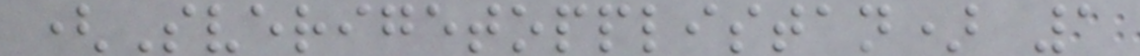(Sverigetopplistan) 1
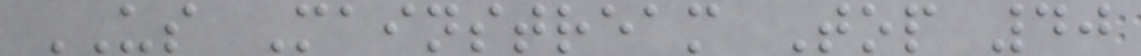US Mainstream Top 40
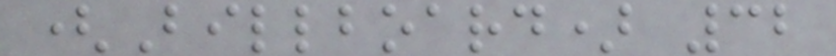(Billboard) 32
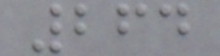264
